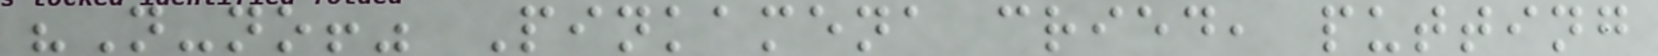"N-no!" Pinkamena cried, putting
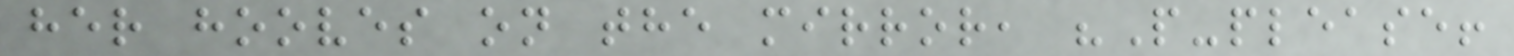her hooves on the mirror, "P-please!
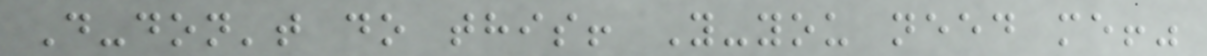D-don't do this! Y-you need me!"
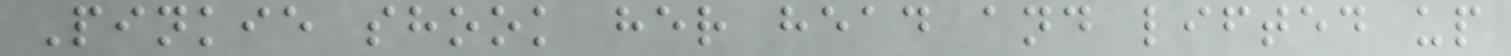Pinkie shook her head and lifted up
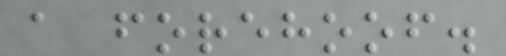a forehoof.
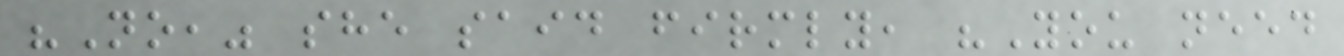"No," she said firmly, "You need
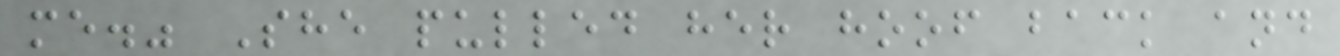me." She pulled her hoof back and
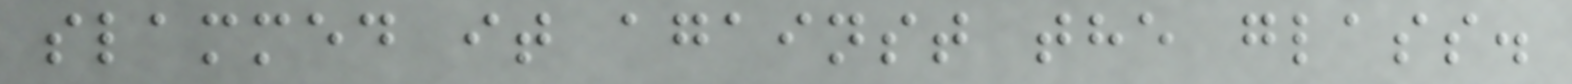slammed it against the glass.
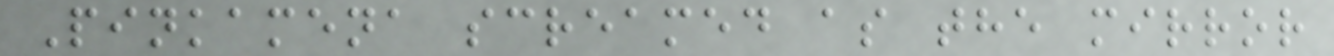Pinkamena screamed as the mirror
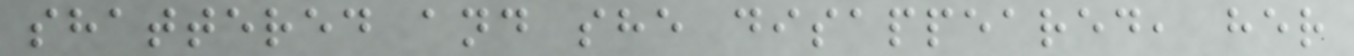shattered and she disappeared, her
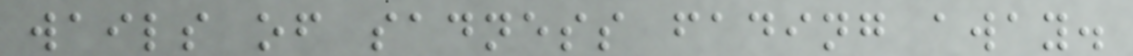wails of sadness fading away.
